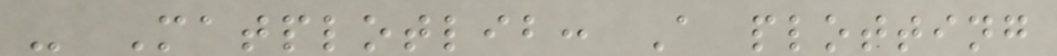- Matplotlib: A plotting
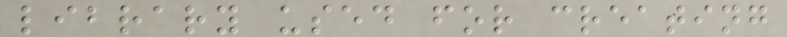library used for creating
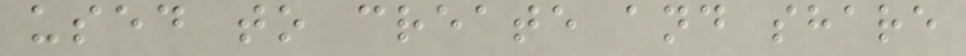used to create and share
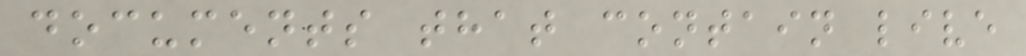documents that contain live
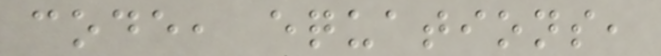code, equations,
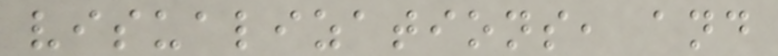visualizations, and
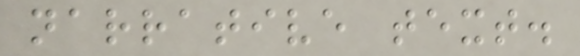narrative text.
